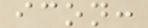icon:
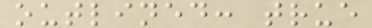outlined: true
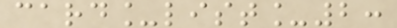card_list_2:
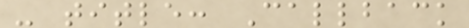- title: Callback
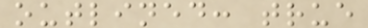outlined: true
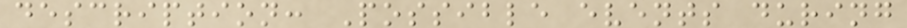description: Possible events during
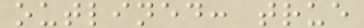outlined: true
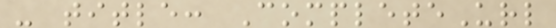- title: CompleteUrl
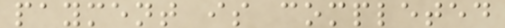payment is completed
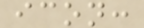icon:
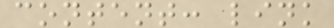content: link
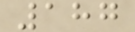187
